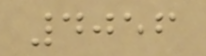4056
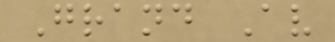Grand Av
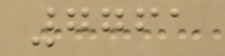7761
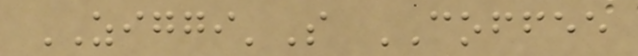ZIGGI'S COFFEE
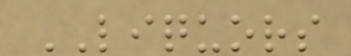LIQUORS
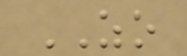ZO
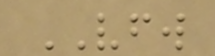VFW
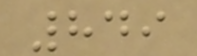849
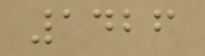1426
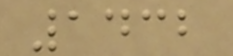1432
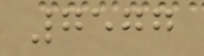7577
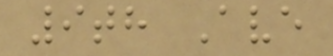9th Ave
